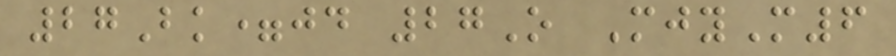27Bk=jd 27O MjyM6
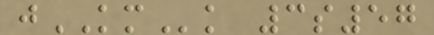jKMk 3s57
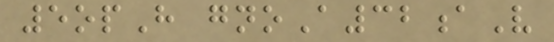5opH gnoA32aV
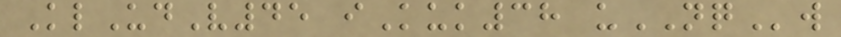KlUdV45 iKuk38 uNQw
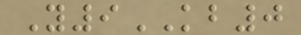Y9KB0
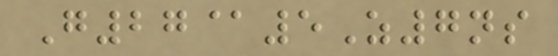G27@5Z7ns
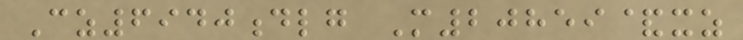Cz6940dlg M20859&xz
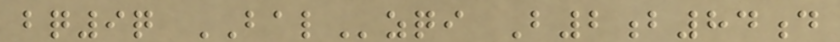bq9q BALzqi B2b84d
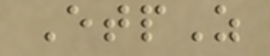EtpZ
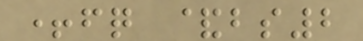+fq &bs2
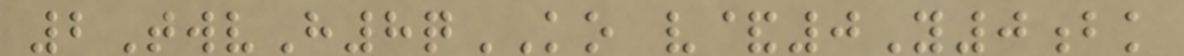2TwvH8qKO v&0Y0bk
